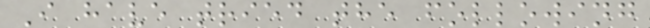I have tried the following
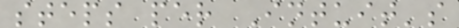steps per Intuit's
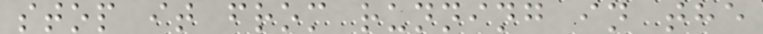stop it from running in the
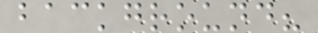background?
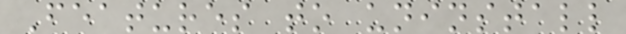Features to uninstall
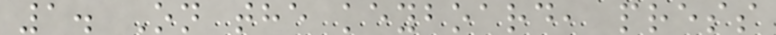1. On the keyboard, press
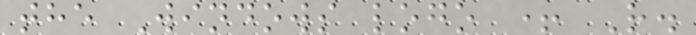the Windows logo + R.
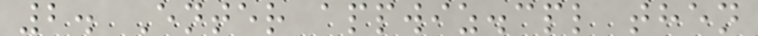2. Enter appwiz.cpl then
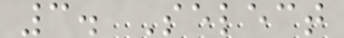3. Select
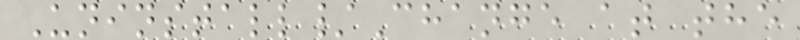Uninstall/Change at the
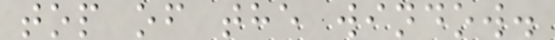top of the window.
